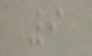9
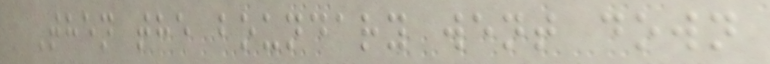Then the boundary went down
